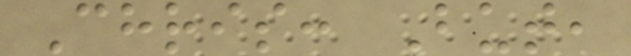Chris: But,
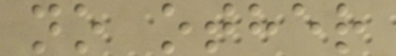no other
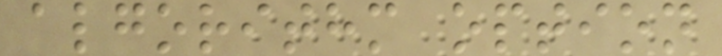algorithm option
